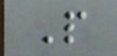P
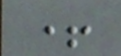+
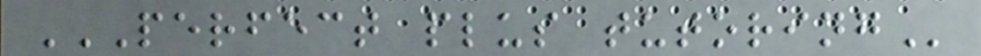PERFECT PLUS TUTORING
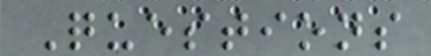Questions
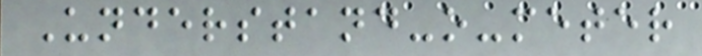Understand-o-meter
